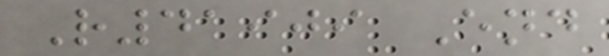R41909 End
